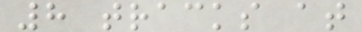8 tracks at
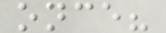once?
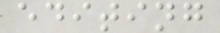editing
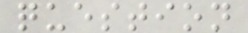question
